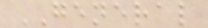GENERAL
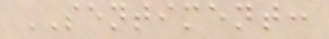SENTIMENT:
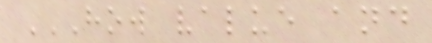HOW VALUE AND
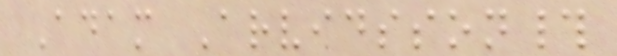Adam Arvidsson#
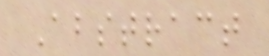Abstract
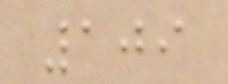109
